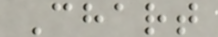Chart
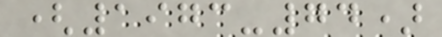(1973-74)
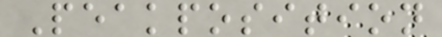Peakposition
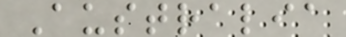Australia
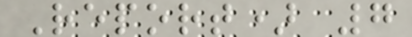Report) 7
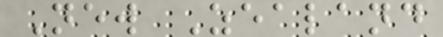New Zealand
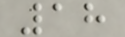18
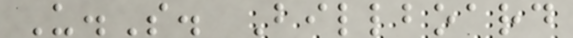U.S. Billboard
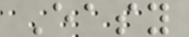Easy
